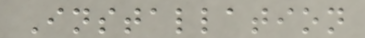Installation
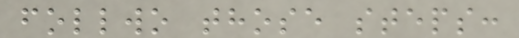follwo those steps:
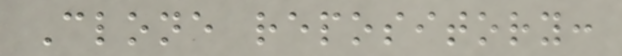Clone repository:
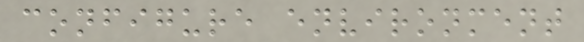configure environment
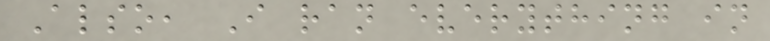Also, I ran everything in
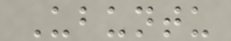Ubuntu
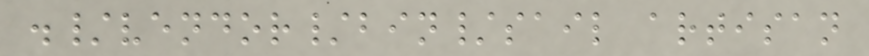./vendor/bin/sail artisan
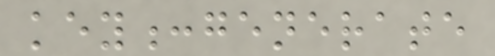key:generate
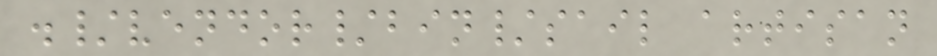./vendor/bin/sail artisan
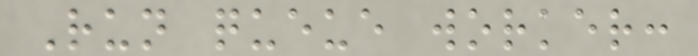Run queue worker:
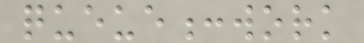queue:work
